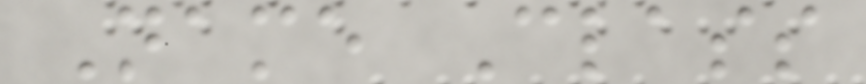Name Class
